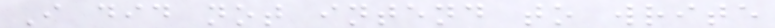I did not intend to write
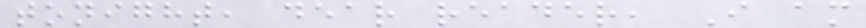tonight, dear reader, I am
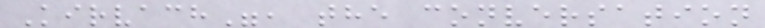Kirvach", the conversation
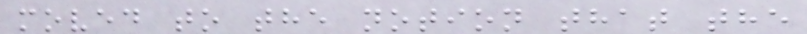moved to the notion that the
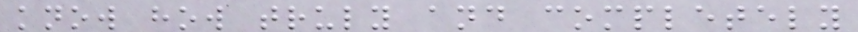know how truly and completely
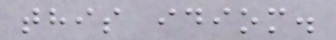this idiom.
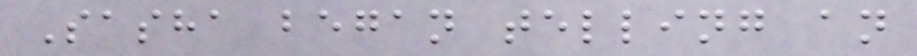Sasha began telling an
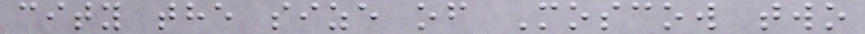city the size of Moscow two
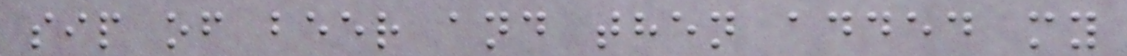sip of beer and then added my
